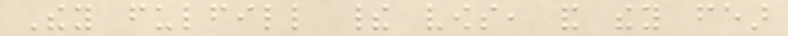They fulfill their vows, and they fear
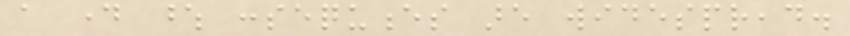a day whose consequences are widespread.
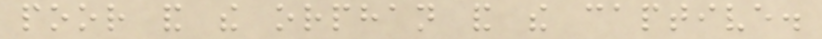poor and the orphan and the captive.
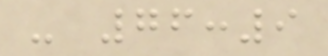- 76:9
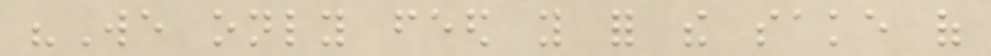"We only feed you for the sake of
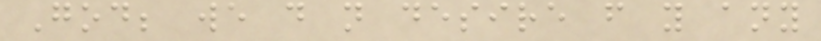God; we do not desire from you any
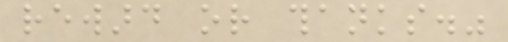reward or thanks."
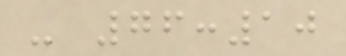- 76:10
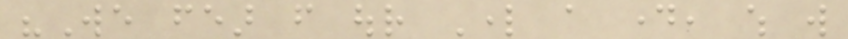"We fear from our Lord a day, which will
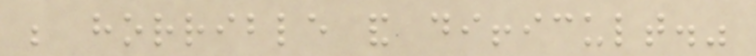be horrible and difficult."
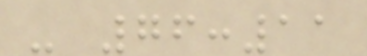- 76:11
